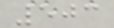503
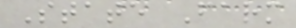State Farm
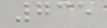735
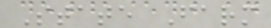State Farm
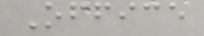Office
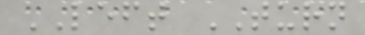LEFT TURN
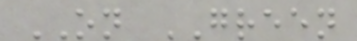ON GREEN
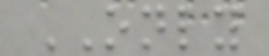ONLY
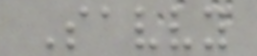Savvy
